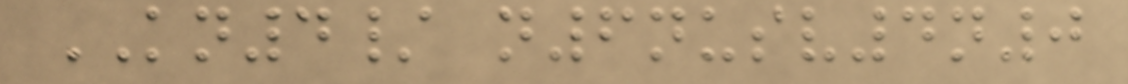KN4/ n6nusv4n0
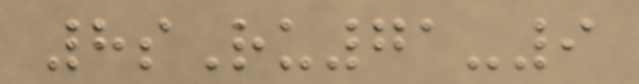8sRu71-9
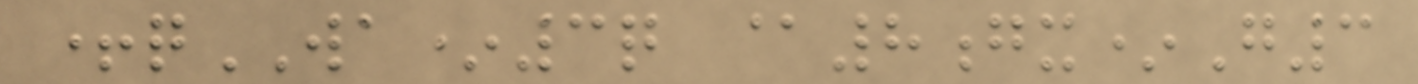+qWA*3q @8gx*G3
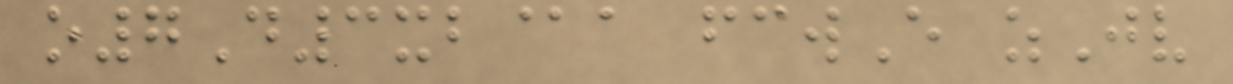o7D3xb@a fcwE zJv
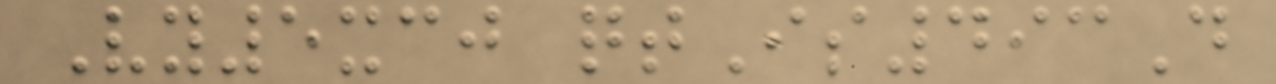Vy5xcj qtIs493D
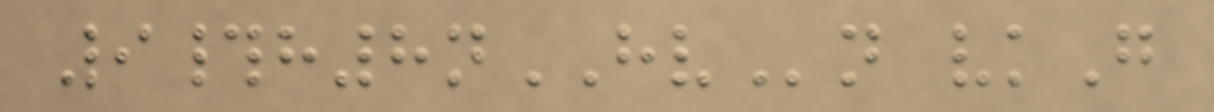9#h8nHVn vkG
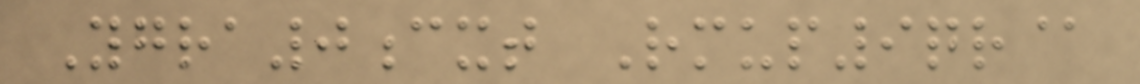Ygra0cxt Rmup9qr@
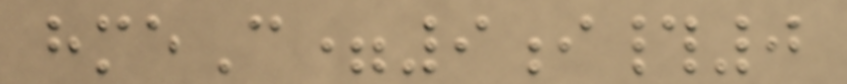hmeC=9i#0
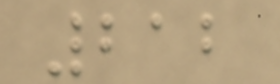212
